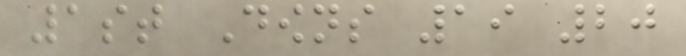1st Downs 19 20
